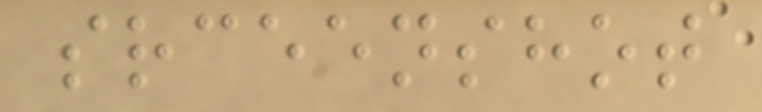srceenshot
